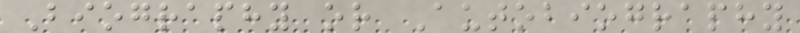Biography or Autobiography
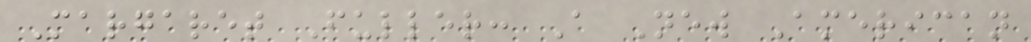Margaret Fuller: A New American
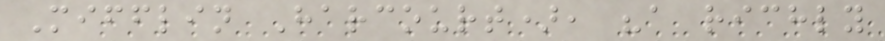Mifflin Harcourt), "a richly
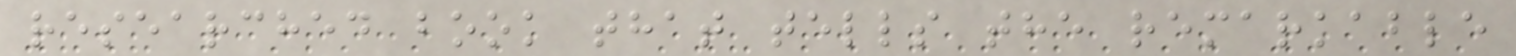researched book that tells the remarkable
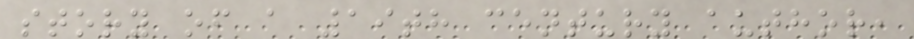story of a 19th century author,
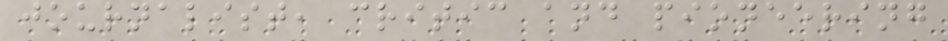journalist, critic and pioneering
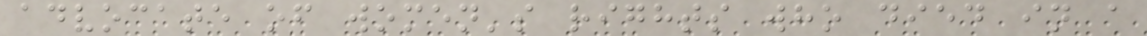advocate of women's rights who died in a
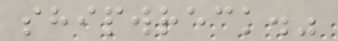shipwreck."
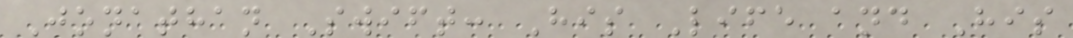Jonathan Swift: His Life and His
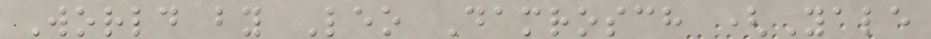World by Leo Damrosch (Yale
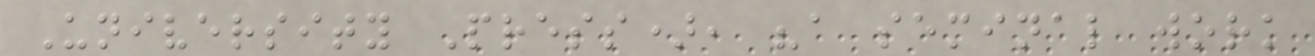University Press), "a seminal work
